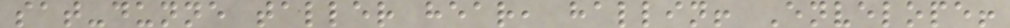sat-dunne taller hear, hallin! Envelope!
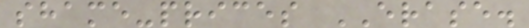shame-prices ERASE.
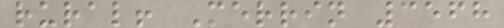rural! Merrin 3568
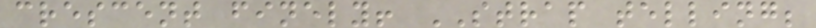crescent finely! STRAP telling;
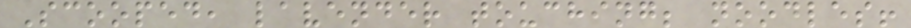Scooped, lavender touching; noodles!
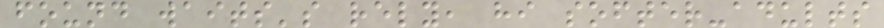found waits's rely, hi softer-adults
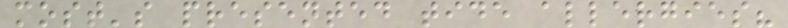most's presented tide allergies?
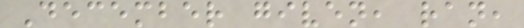December given, ran,
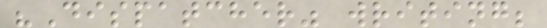"Dispatcher" writing;
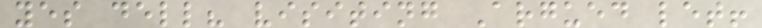yes dell? visiting Argued let!
